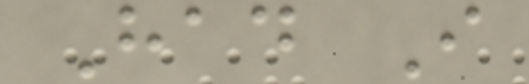Had I
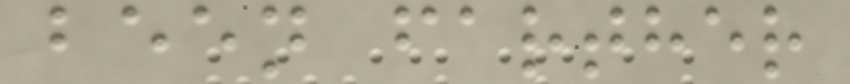been farther
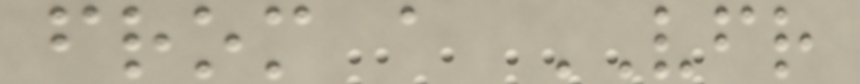from a VFR
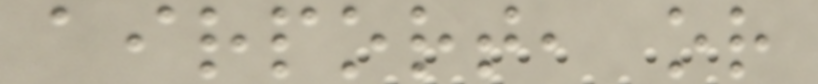airport, or
